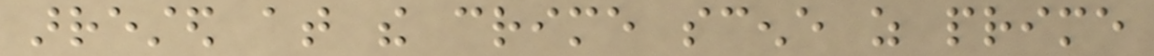arrested at the crime scene as prime
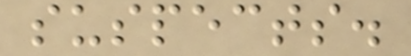suspects.
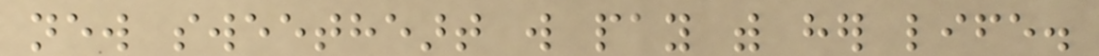new sweetheart will pay with her life.
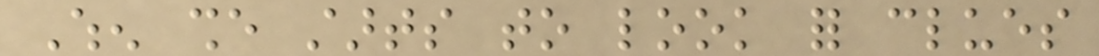When she starts to look for clues
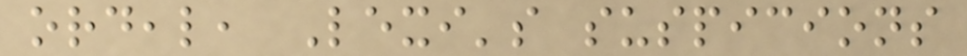ordeal, Lexi's suspicions
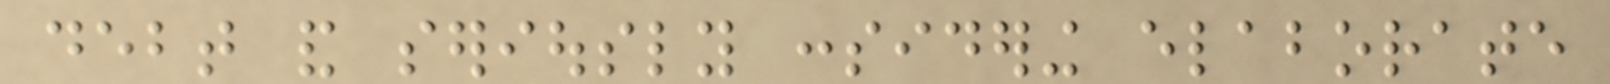debt and seriously considering elaborate
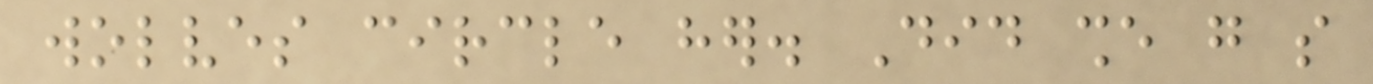wolves circle her. Did she go so
